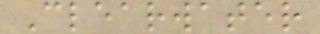Clearwater
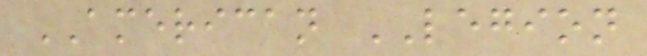AMERICAN LEGION
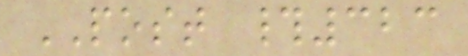POST #323
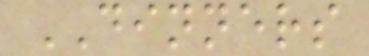DINNERS
